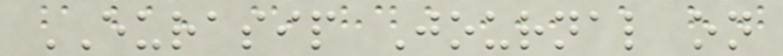EURASIP Journal on
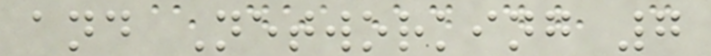and Networking 7
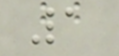1
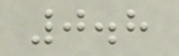0.8
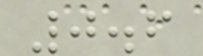0.6
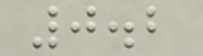0.2
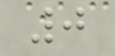0
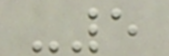-5
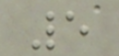5
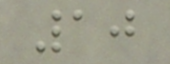10
